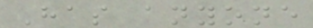Has anyone
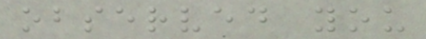observed you
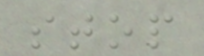stop
